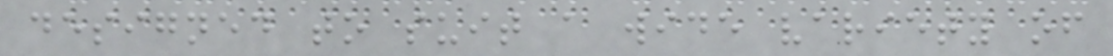designed to suit a wide variety of
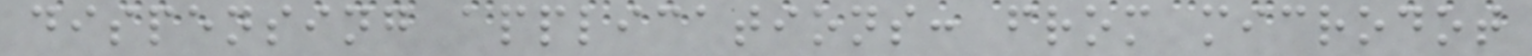dispensing applications: from microdot
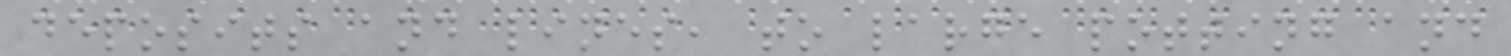deposits and lines, to large potting and
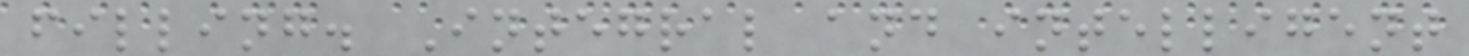filling. Integral and intelligent
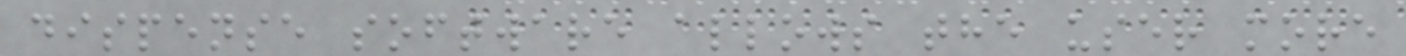dispense software allows the user more
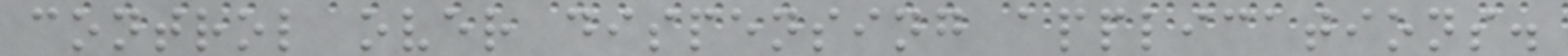control over dispensing applications.
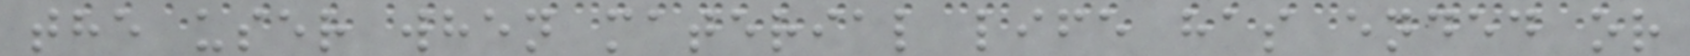the user when material life has ended or
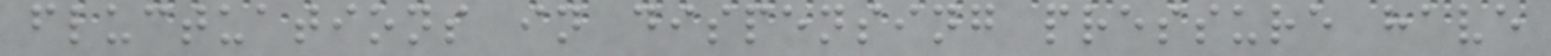fluctuations in dispensing pressure have
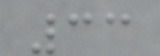33
